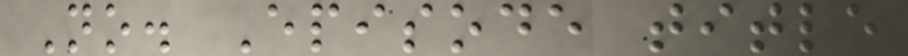No. Episode title
